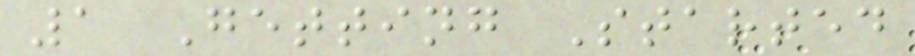1 Getting Started
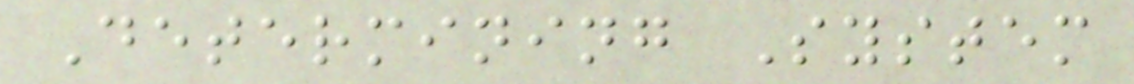Determining System
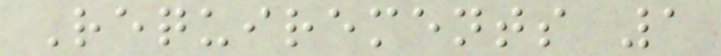Requirements 1
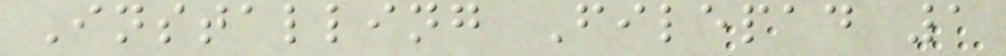Installing Filepad 1
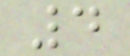4
